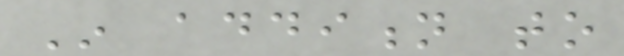In addition to
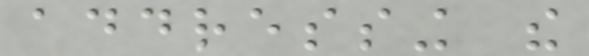addressing the
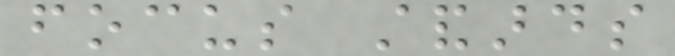focus standards
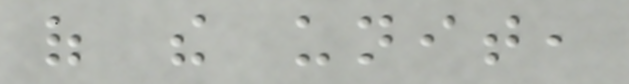of the unit,
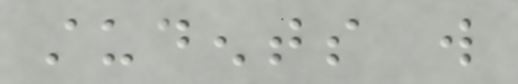students will
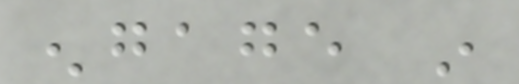engage in
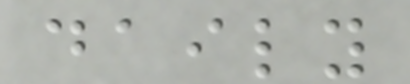daily
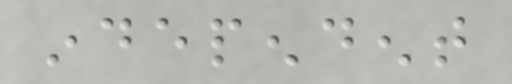independent
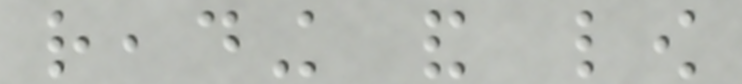reading and low
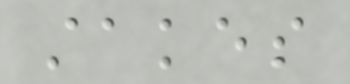stakes
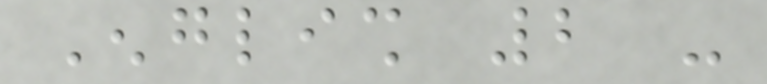English 2 -
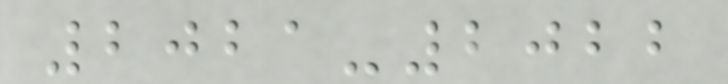2021-2022
